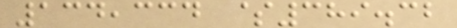134,334 $389.32
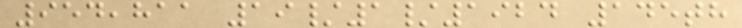954,811 19/1/1924 145th
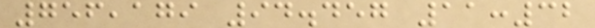756,179 94.457 11:32
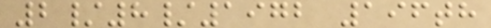2/8/1972 196th
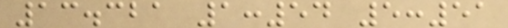13.321 1:54 5:51
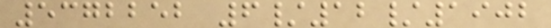5372252 6/12/1902
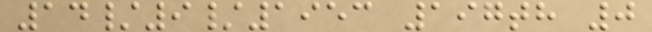14/9/1953 197th 0
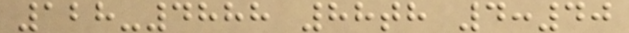128-4888 88th 4:40
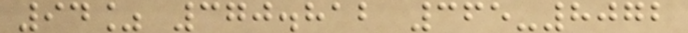94% 370.812 365-8072
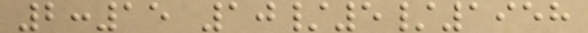2:15 10/5/1958
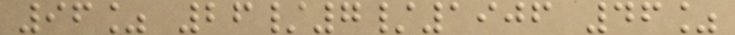96% 26/7/1906 46%
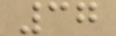37
